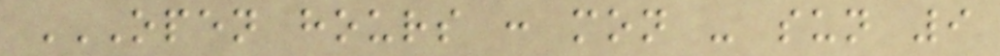OPEN HOURS : MON - SUN 9
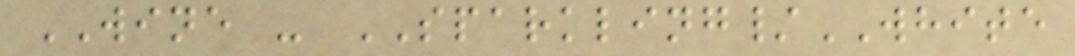WINE - SPARKLING/WHITE
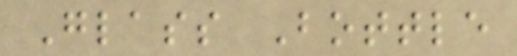Glass Bottle
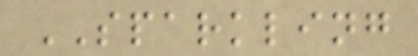SPARKLING
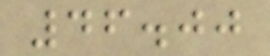46.00
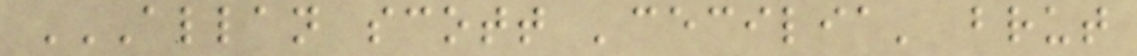ALLAN SCOTT 'CECILIA' BRUT
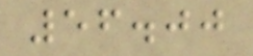56.00
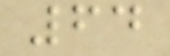64
